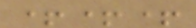+++
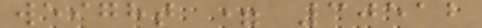weight = 30512
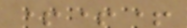+++
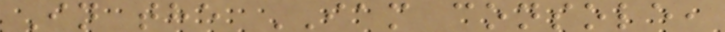In the IAM console,
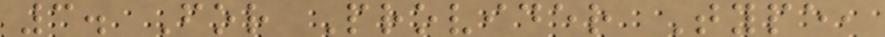3. For Provider Type,
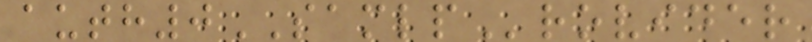auth0SAMLProvider
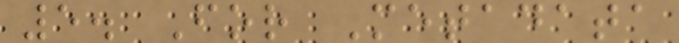5. For Metadata
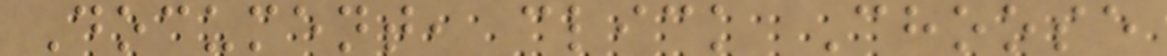Document, click Choose
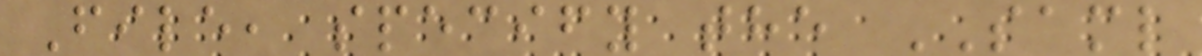File, specify the SAML
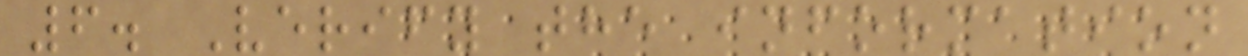6. Verify the information
